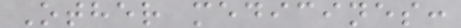Other medicines:
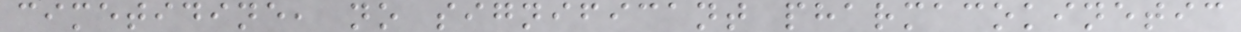cimetidine, no significant pharmacokinetic
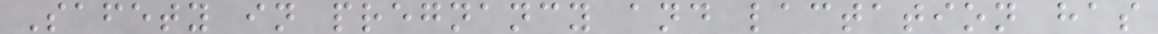Safety in pregnancy and lactation has
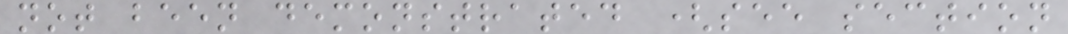not been demonstrated (see section
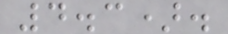4.3).
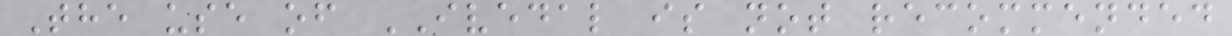The use of IVEDAL is not recommended
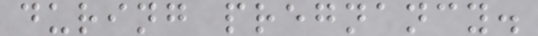during pregnancy.
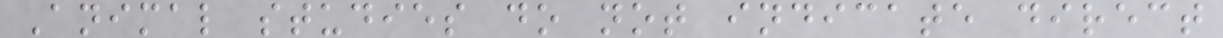Animal studies do not indicate direct
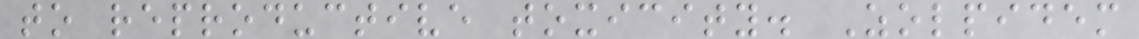to reproductive toxicity. Zolpidem
